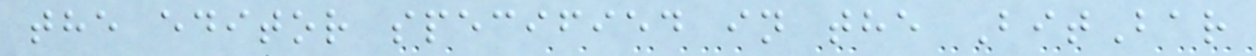the editor specified in the BitBar
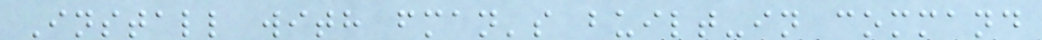Install with fman's built-in command
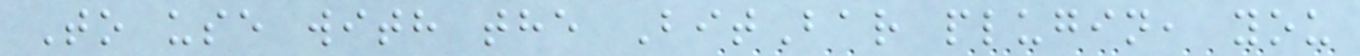To use with the BitBar plugin, you
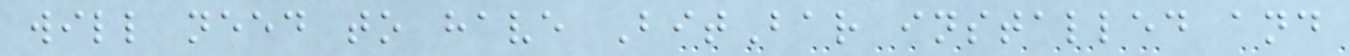will need to have BitBar installed and
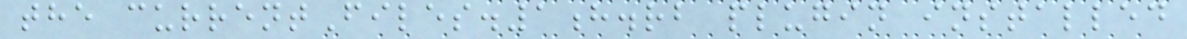the currentFiles.1h.rb plugin installed
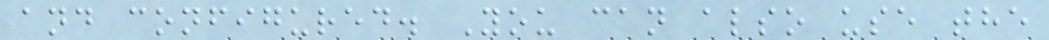and configured. You can also use the
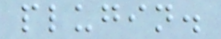plugin.
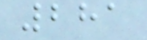281
